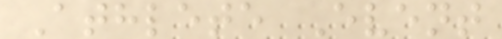Athlete Event
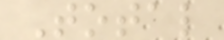Total
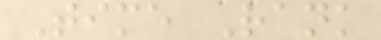Time Rank
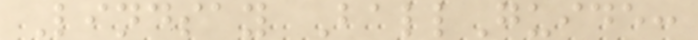Lindsay BallGuide:
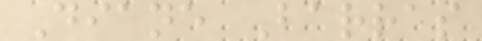Diane Barras
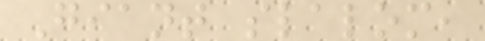Giant slalom,
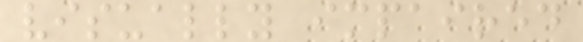visually impaired
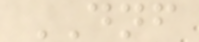DNF
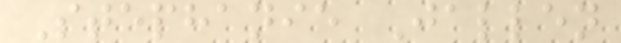Stephanie Jallen
